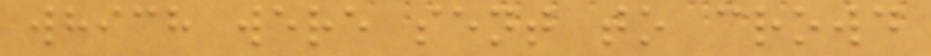which were sent to crowd
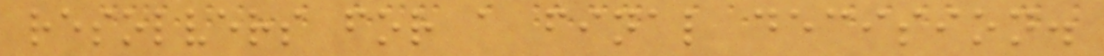resolvers for a final decision.
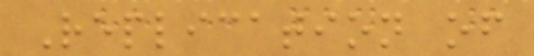Replication of
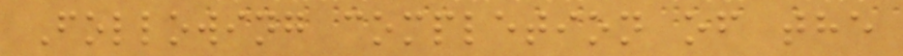Following completion of the
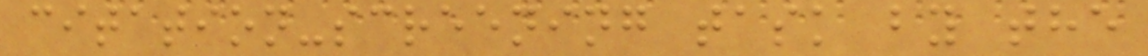citation-screening task by the
